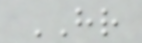HR
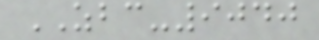ZBC-9040
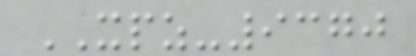XPZ-9370
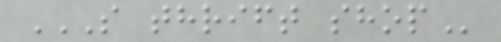S THRIFT SHOP
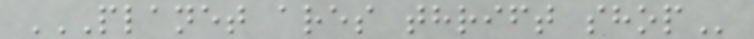PLANET ARES THRIFT SHOP
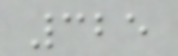325
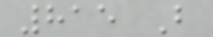815 B
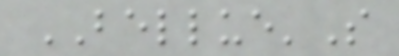BELLUE'S
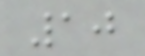10
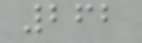262
